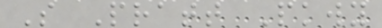S Pratt Pkwy
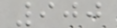900
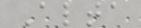Alta
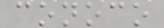conoco
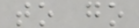to go
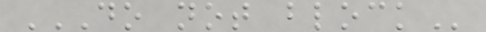DO NOT BLOCK
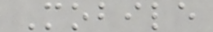Mobile
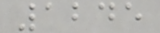1245
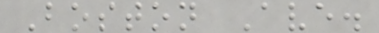Boston Ave.
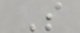S
